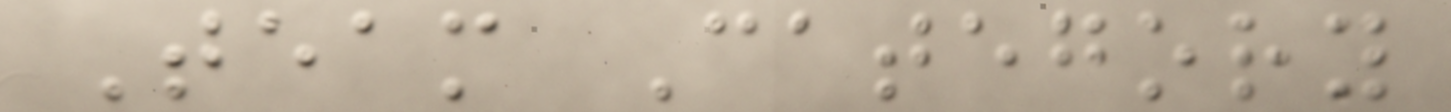Team Category
